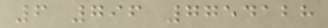6 796 7754128
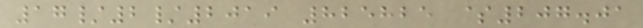17/2/2019 825825 $207.01
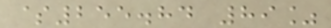$255.84 89%
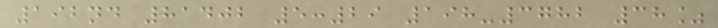192nd 81402 5:29 198-3782 38%
